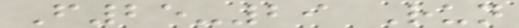F25-29 Run
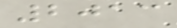2013
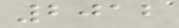2012
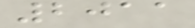2011
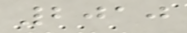2010
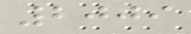2009
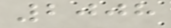2008
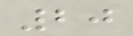20
